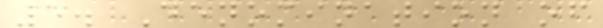5. Denomination of
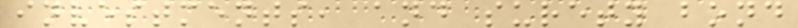investments, and surety bond
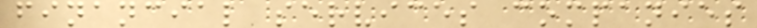financial services companies
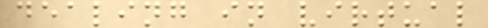dealing in virtual
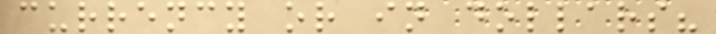currency or in dollars?
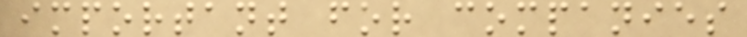important for companies
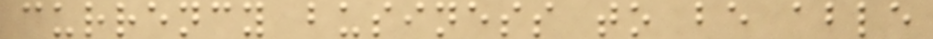currency business to be able
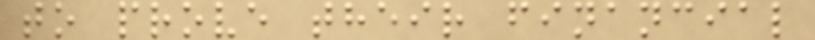to prove their financial
